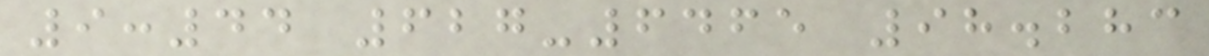9:44 627-6465 98.283
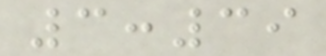3:39
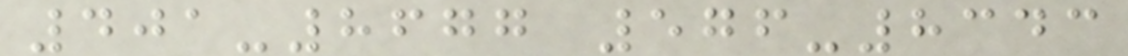401-8677 576-8343
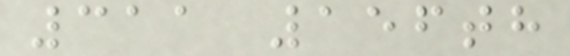311 156th
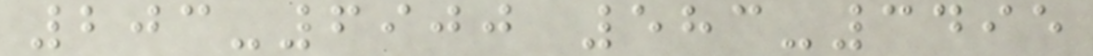203-6900 583-3495
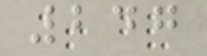247
